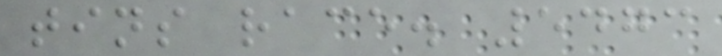tins race. 5473
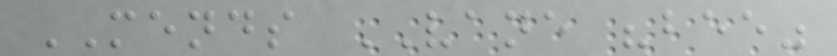MENDS VANE "bee"
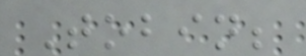Tobin;
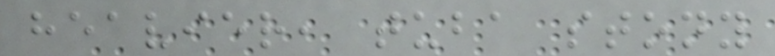heavier, tuba stony
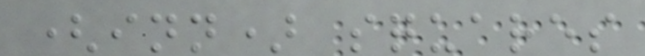(inn) squares
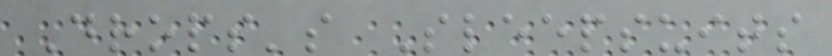Drops's Sleepsuits
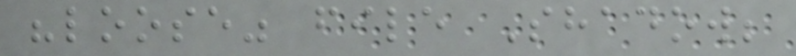"loose" file Shadow;
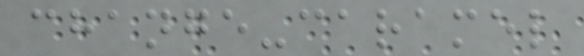change-caramel
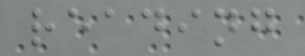reading
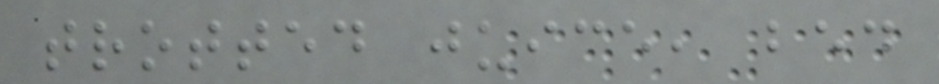trotted juice, bed
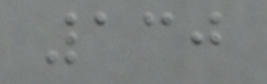130
